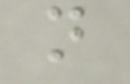n
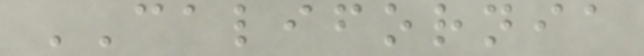CALIFORNIA
